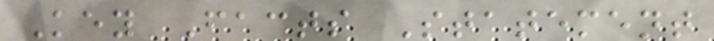Key Facts Statement
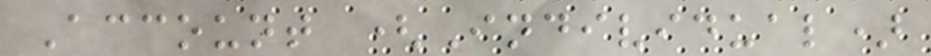Account (Individual)
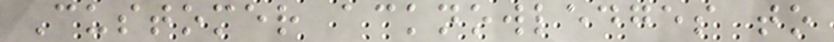Customer acknowledges to
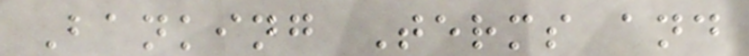Banking Terms and
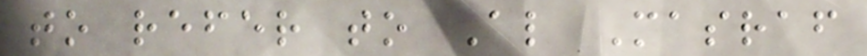to refer to Al Masraf
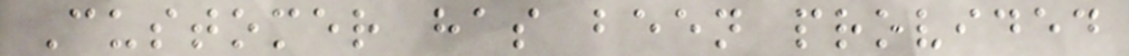Customer has been provided
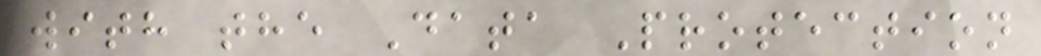with the Data Protection
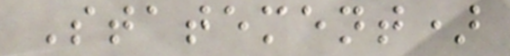Statement)
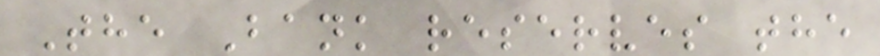The Bank reserves the
